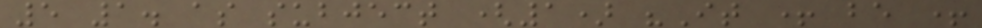5 1. as subject (1) "It + be +
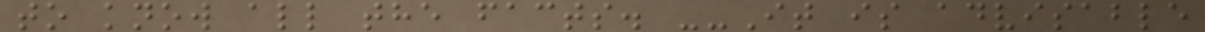to know all the facts. --It is advisable
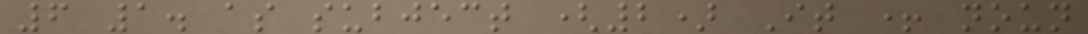6 1. as subject (2) It + noun
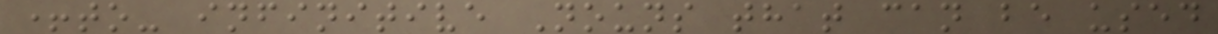+to- infinitive Nouns that can be used
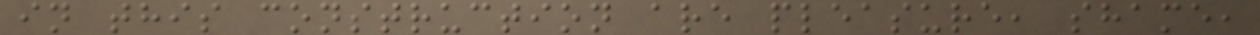in this construction are pleasure, shame,
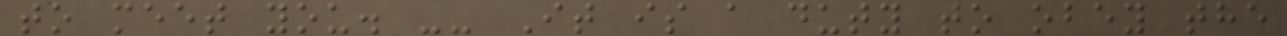to meet you. -- It is a duty to obey the
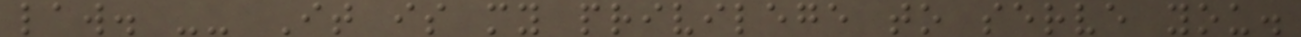law. -- It is my privilege to serve you.
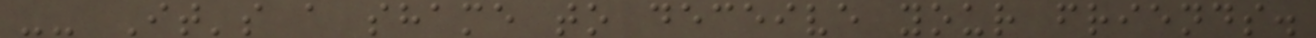-- It's a shame to deceive your friends.
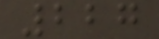227
